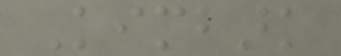Kimbark
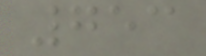753
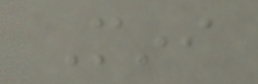Mini
